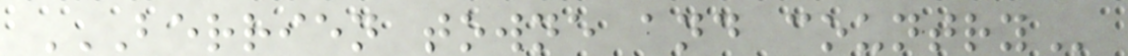BERRIEN TOWNE AND COUNTRY
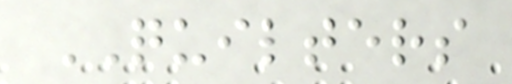QUILTERS
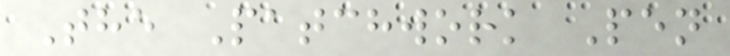The Patchwork Pen
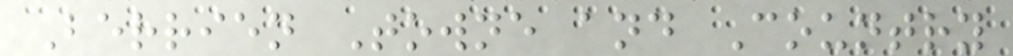Berrien Towne and Country
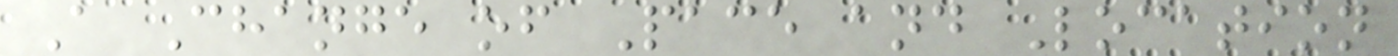A Change of Pace and Location
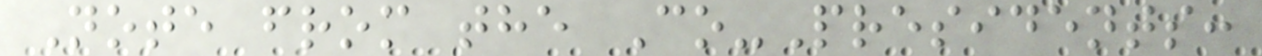Note from the Co-Presidents:
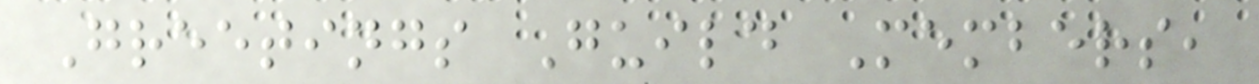Greetings Guild Members,
